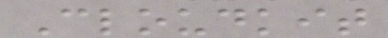Cloudkit
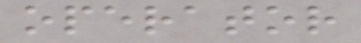operator
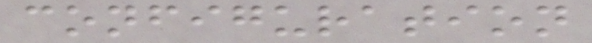configuration
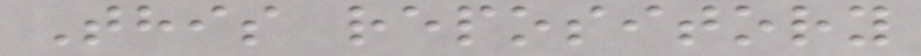This repository
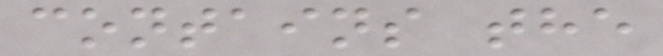contains the
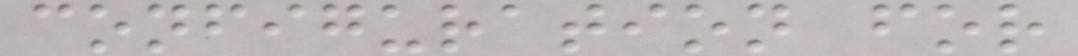configuration for
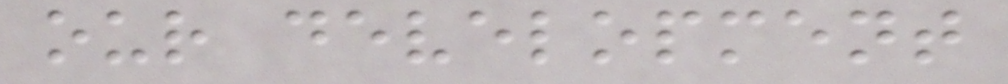our development
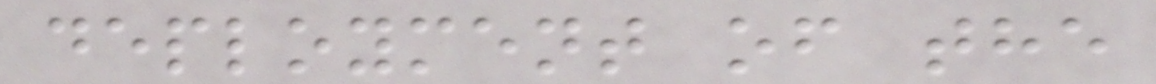deployment of the
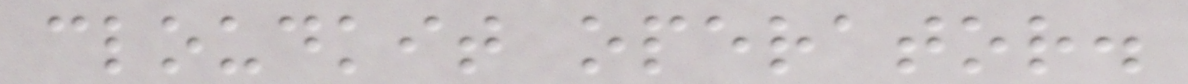cloudkit operator.
